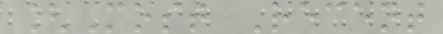[Most Recent
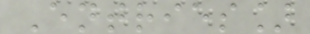Entries]
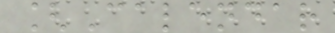[Calendar
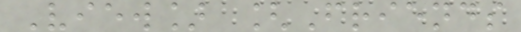View] [Friends
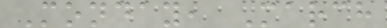Monday, March
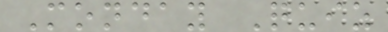Monday Quiz
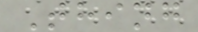Thing
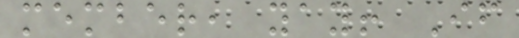member, yay! If
